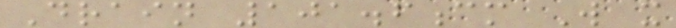Drain 101.6cm W x
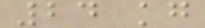24 kg
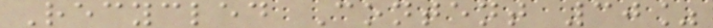Recycled Content 30%
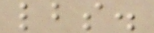lbs.
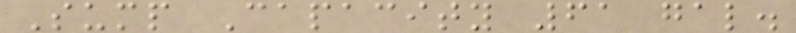Sump Capacity 61 gal.
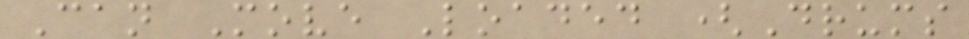Can Move Loaded (Drums
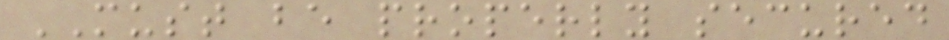MUST be properly secured
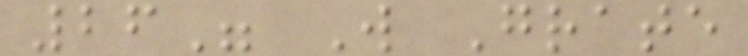26" W Grate
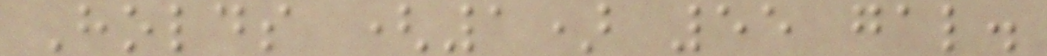Holds (1) 55 gal.
